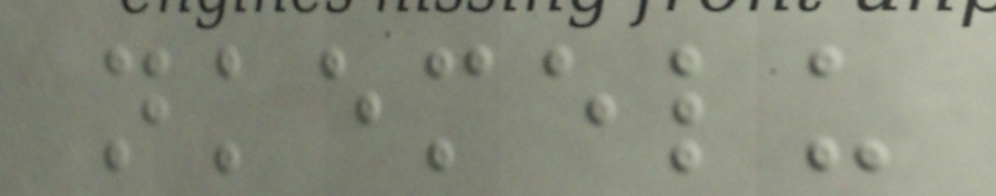nkemelu
